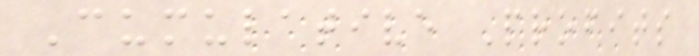Cumulative Profits
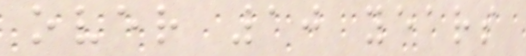over 10 years
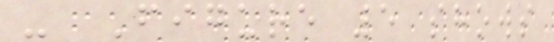- Figure 5 shows
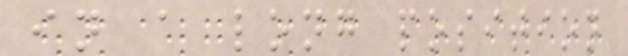in a long position
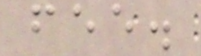fee.
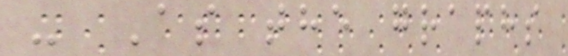- As the graphs
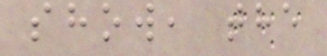show, the
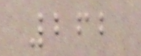262
